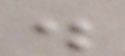.
